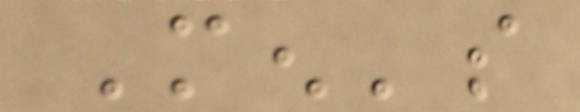Men's
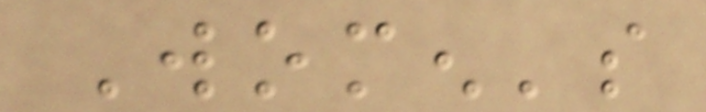Women's
